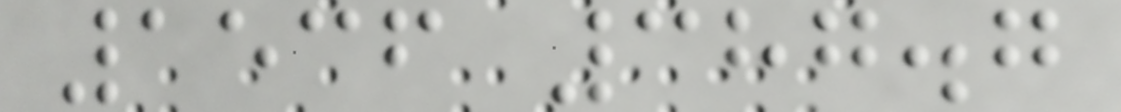1536 387.7
